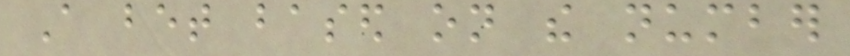A bet based on the number
